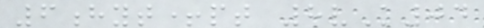6hyt+pt 8vK04
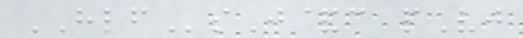HLFsJ&c pVj
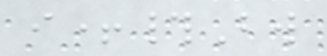i+#Bw
